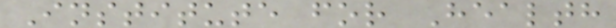Institute for Health
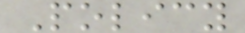Policy
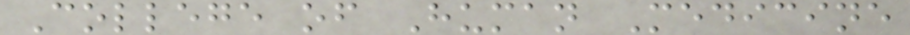College of Human Medicine
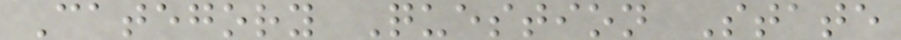Category Question State
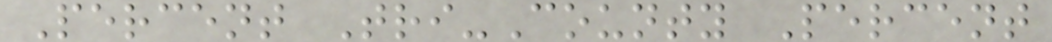Percent Tri-County Percent
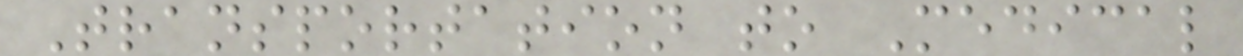Transportation to Medical
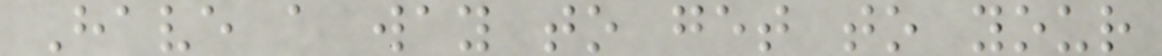Have a way to get to your
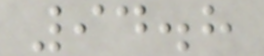94.8
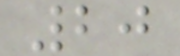20
